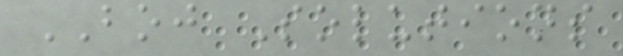BOJ Solutions
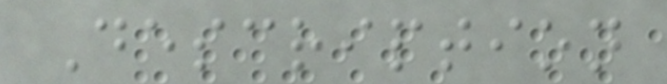Description
